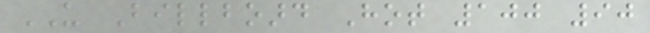US Billboard Hot 100 90
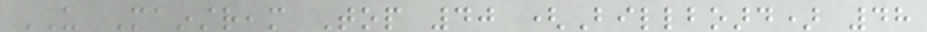US Mainstream Top 40 (Billboard) 48
